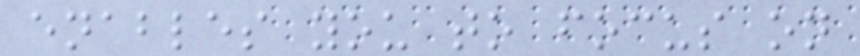enables you to focus on
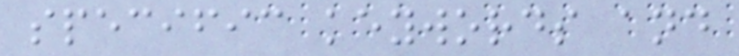specific keywords and
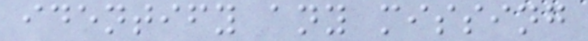identify any missing
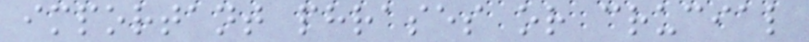important phrases or crucial
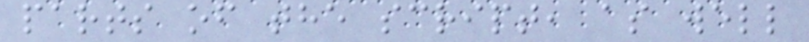parts of the script, as well
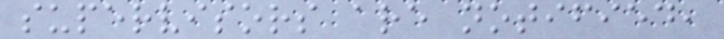supervisors are notified,
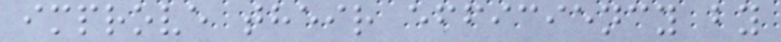improve their efficiency by
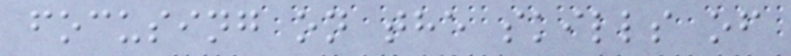focusing on the skills of
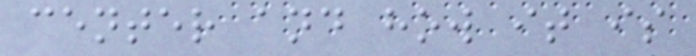center and how it is
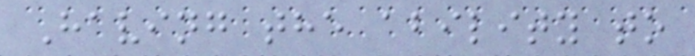Having the ability to
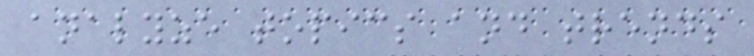analyze topics and trends
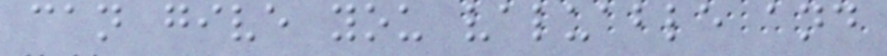can give you valuable and
